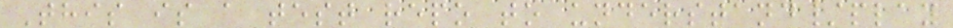This is a test repo to understand/play
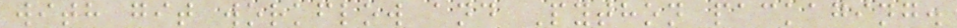with git workflow and Python packaging.
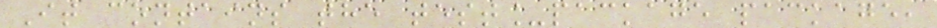It contains the test_package package,
